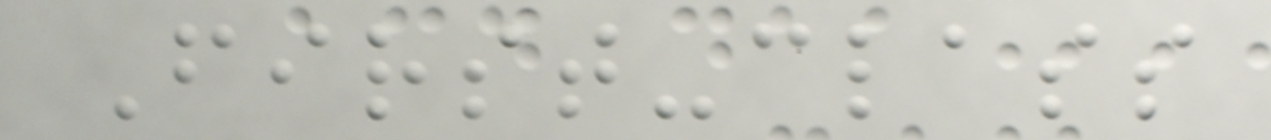First-class
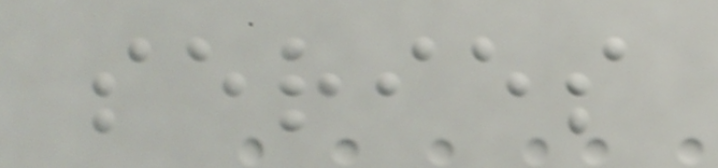series
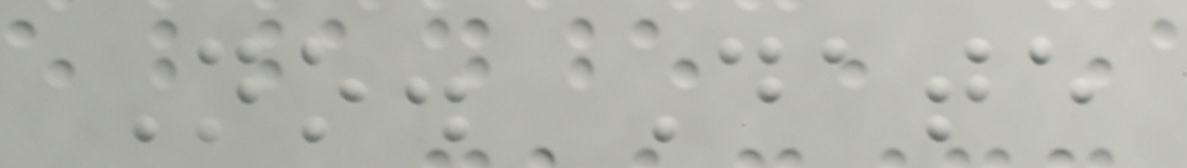No. Date
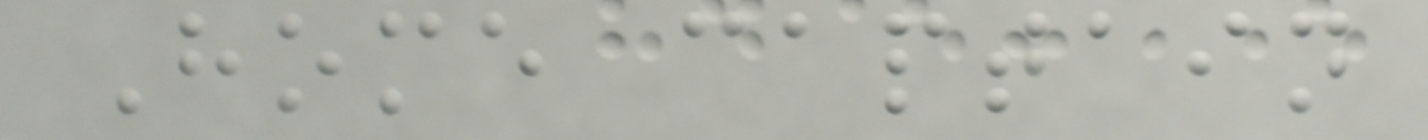Home captain
